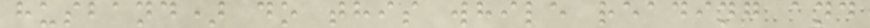husband) do this while reading and
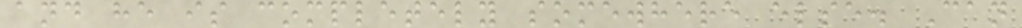and he is completely somewhere else. Can
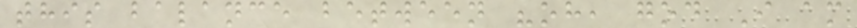this balance between "oh, god I am
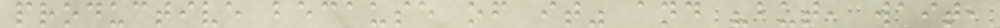productive because of it" and "but, wait,
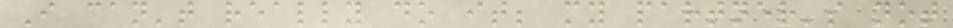I can't really do it; my partner's not
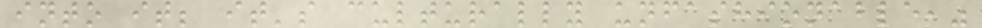into it; it's culturally unfashionable,"
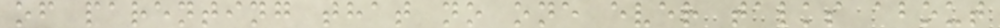of parenting that no one ever talks about
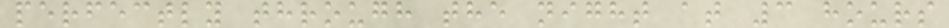perfectly through the night at 3 hours
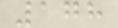178
